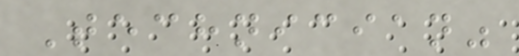Technician"
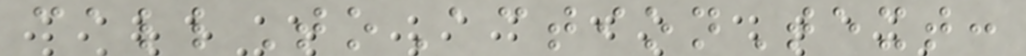callToActionText:
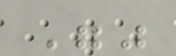""
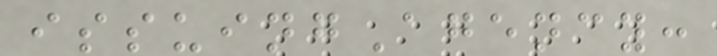issuingAgency:
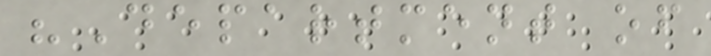"Department of
